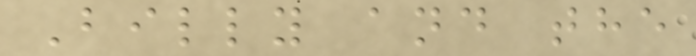Billy and the
